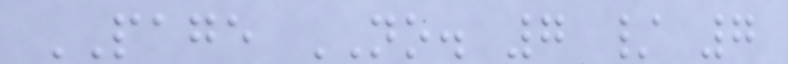PAGE NO. 7 / 7
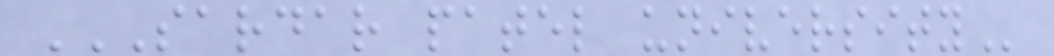SARDAR PATEL UNIVERSITY
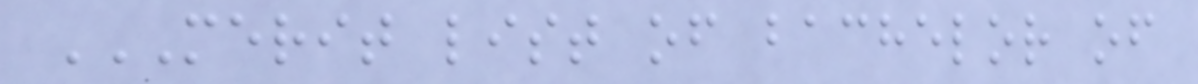MERIT LIST OF BACHELOR OF
